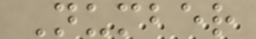Number
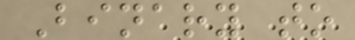Binary to
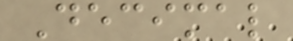Decimal
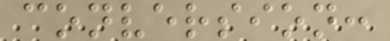conversion:
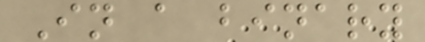In a binary
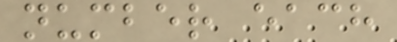number each
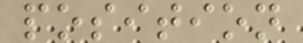position
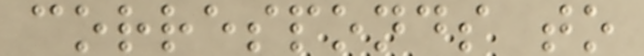corresponds to
